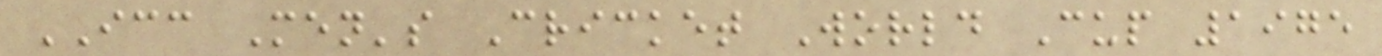ICC Men's Cricket World Cup 1975
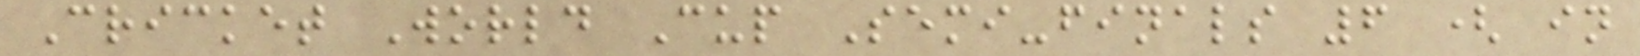Cricket World Cup Semi-finals 6 ( in
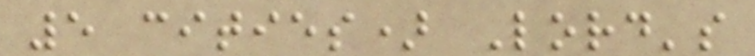5 cities) Lord's
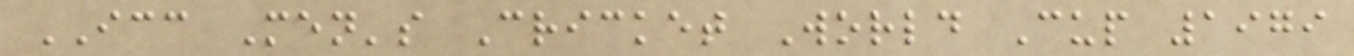ICC Men's Cricket World Cup 1979
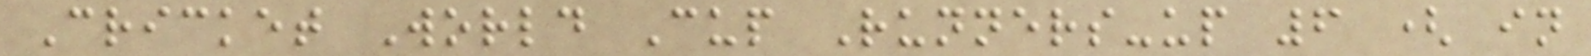Cricket World Cup Runners-up 6 ( in
